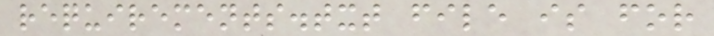requirements.txt file is for
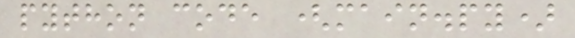python code (main.py)
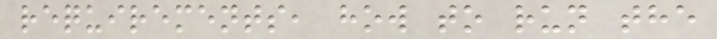requirements, how to run the
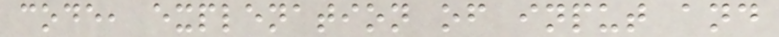code, explenation of input and
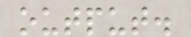output.
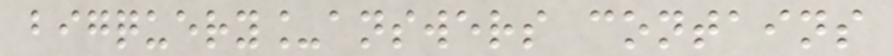bigquery_answers contains
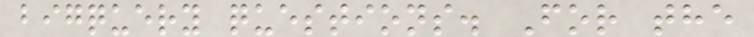bigquery questions. For the
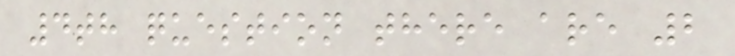4th question there are 2
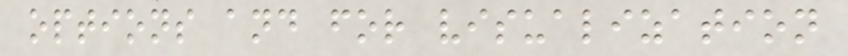options and for visualization
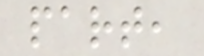part,
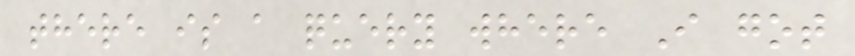there is a query where I got
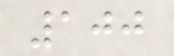100
